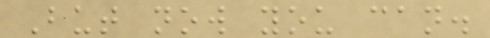But now you can.
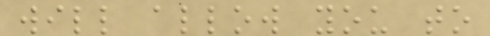will allow you to
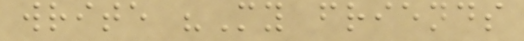write "My friends
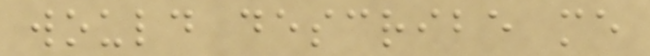would describe me
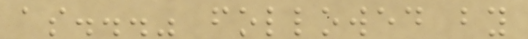as..." followed by
